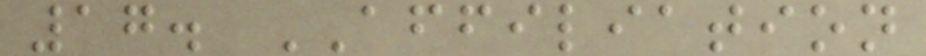17. AFFILIATION
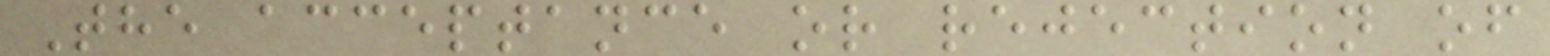The acceptance or rejection of
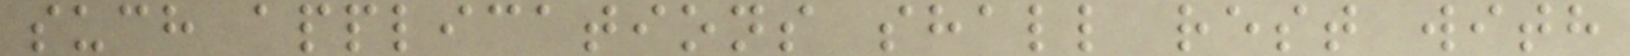such applications shall rest with
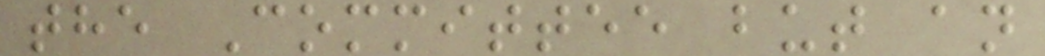the Committee but an
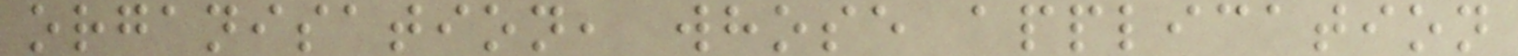organisation, whose application
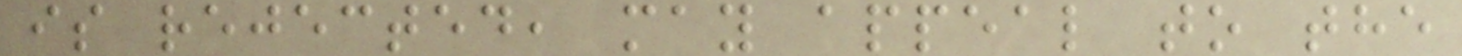is rejected, may appeal to the
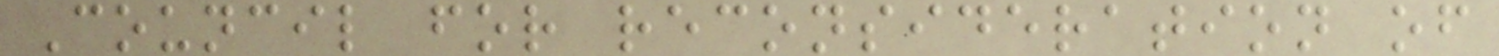Council for reconsideration of
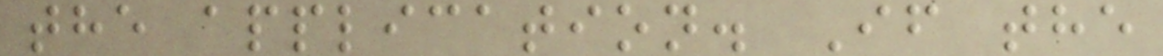the application. If the
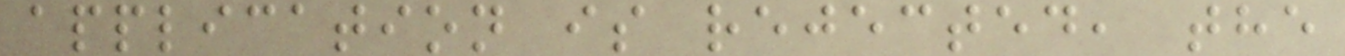application is rejected, the
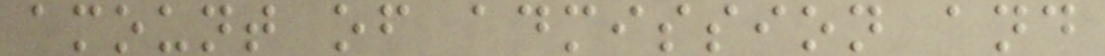amount of admission and
